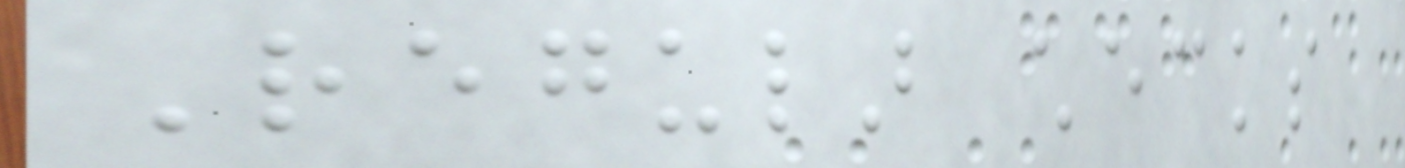Regular checks
